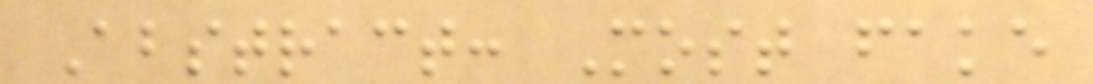Abstract: Most fake
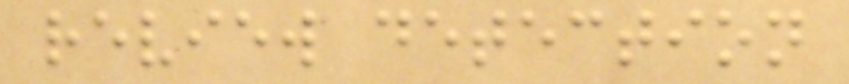review detection
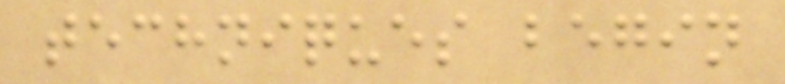techniques begin
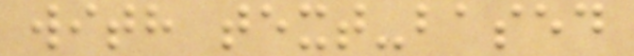with text-based
